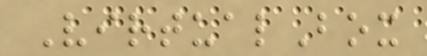VirtualBox
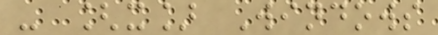- [x] Windows
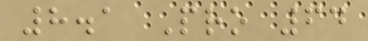8.1 Pro 64
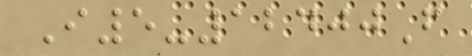I5-12400F
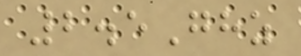2.5Ghz
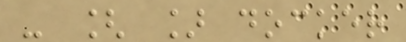- [ ] docker
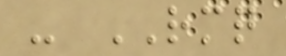- RMQ
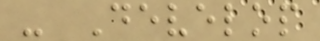- Develop
